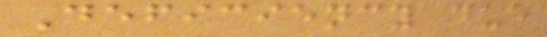Deficiency due
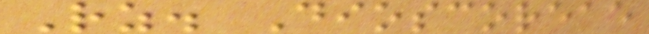Rz. Dioscoreae
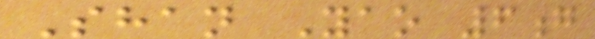Shan Yao 6g
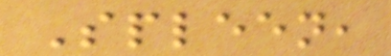Spleen,
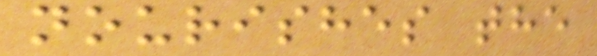nourishes the
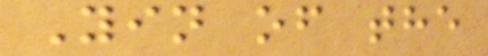Yin of the
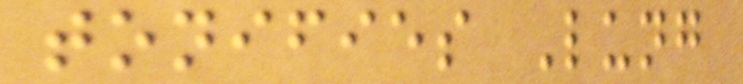tonifies Lung
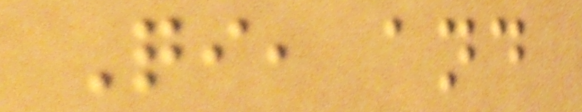Qi, and
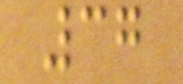37
